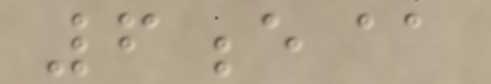6e@
